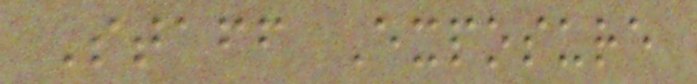Staff Exposure
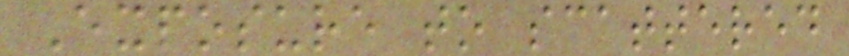Exposure to scattered
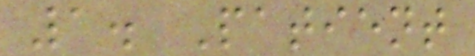1. Patient
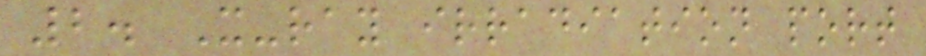2. X-ray irradiation port
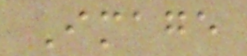Image
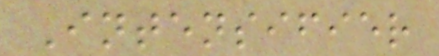Intensifier
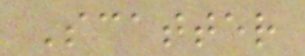Scatter
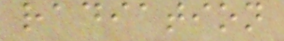radiation
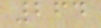264
